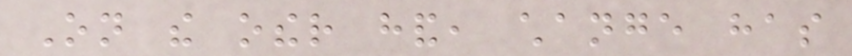On the other hand, change has
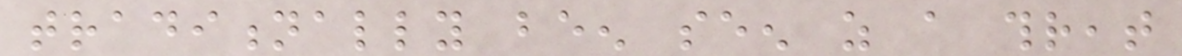traditionally been seen as a threat
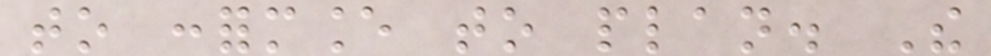to conformance to plan. The
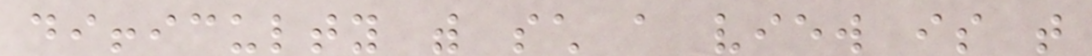difficulty with such a view is that
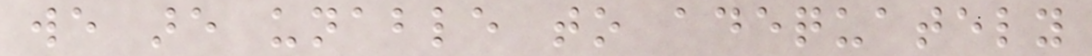we are unable to adequately
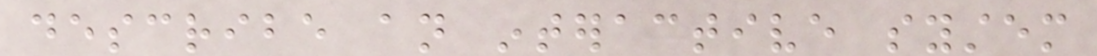describe an interactive system
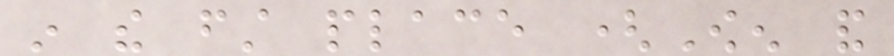in the first place (Owen and
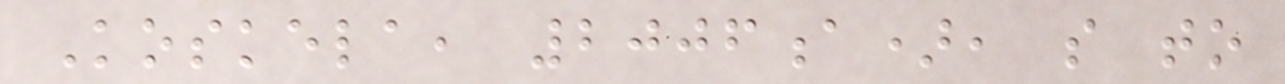Koskela, 2006a), so to
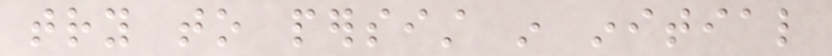try to persist in initial
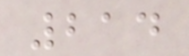214
